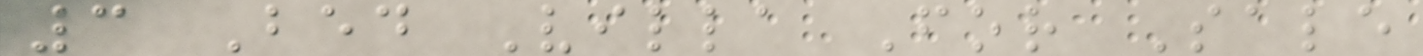3 Bed Villa For Sale
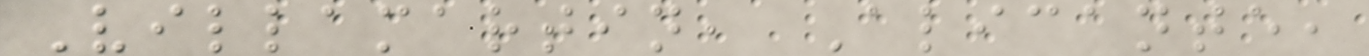Villamartin, Alicante,
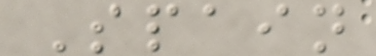Spain
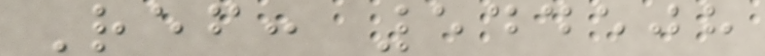Ref: 544508
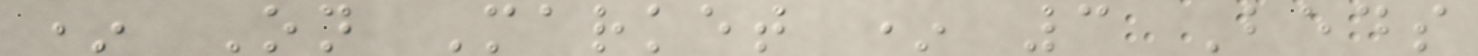* On Market * 3 Beds
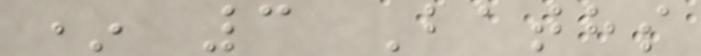* 3 Baths
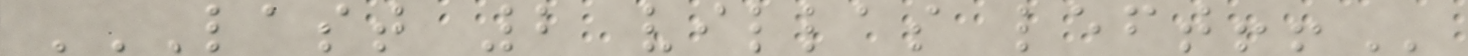LAST 2 VILLAS LEFT!!
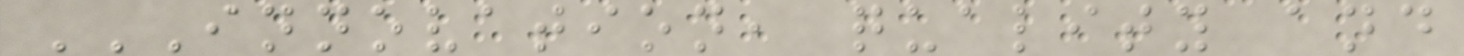INNOVATION, QUALITY AND
